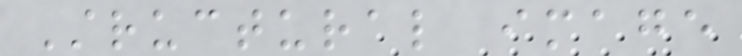Structural image
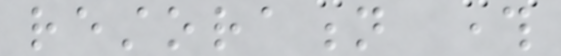restoration through
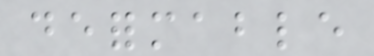deformable
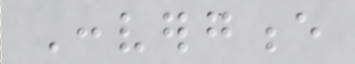Convergence
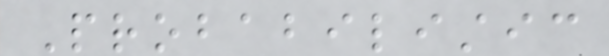Probabilistic
